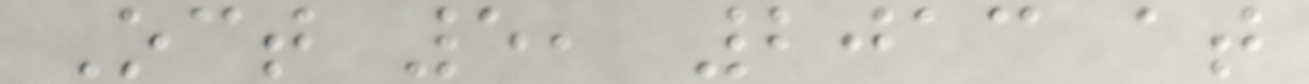Oct 5, 2013 at
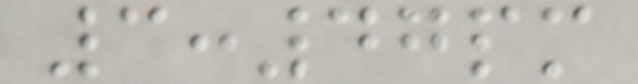3:47pm
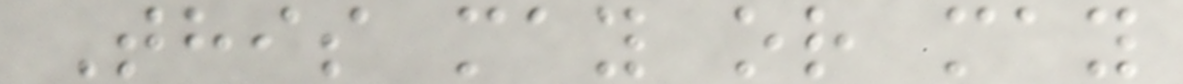This may or may
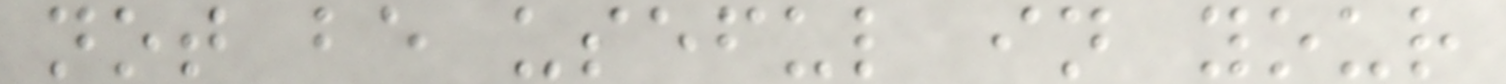not be useful in your
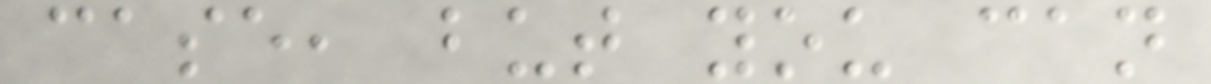case, but you can
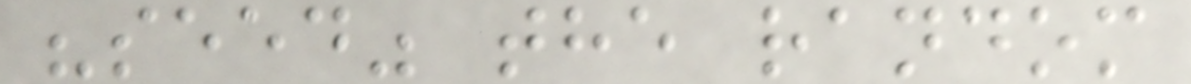"seed" the random
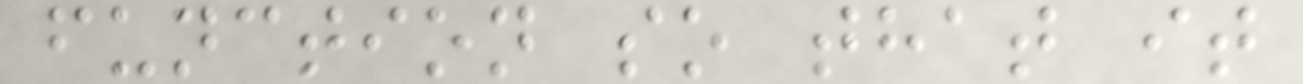function so that it
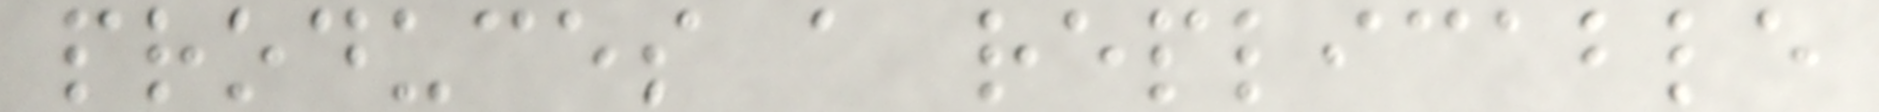produces a replicable
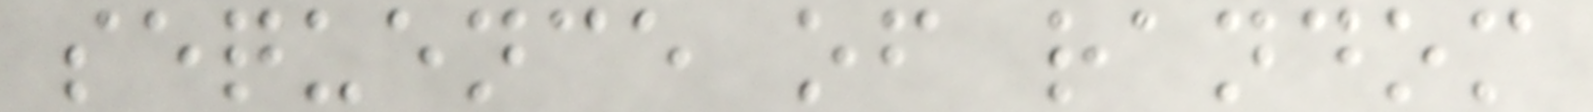sequence of random
